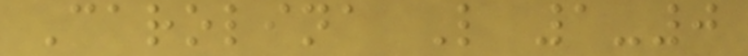Carolina L 1-0
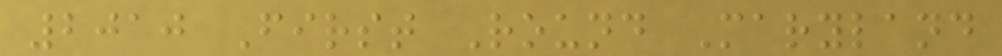2010 First Round Maryland
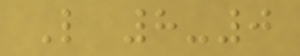L 8-0
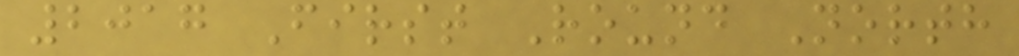2017 First Round North
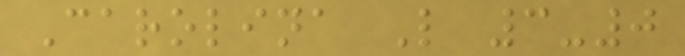Carolina L 3-0
